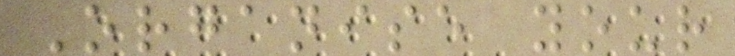Organise your
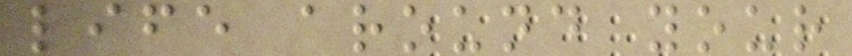life around your
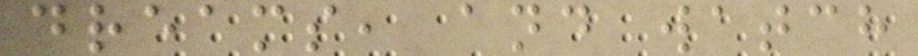dreams, and watch
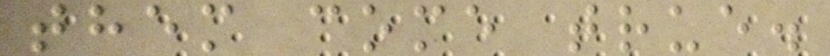them come true.
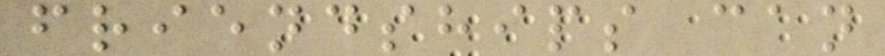friendships can
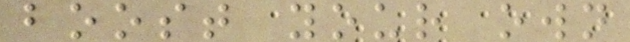boost your own
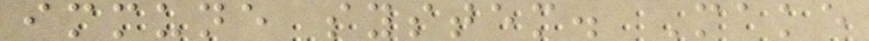immune system. Make
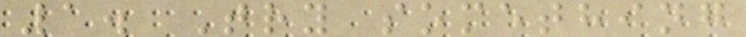1. Try something
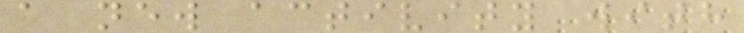a new activity with
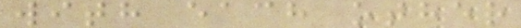with each other
